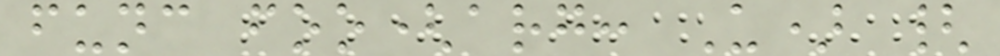func foo(arg: U) {
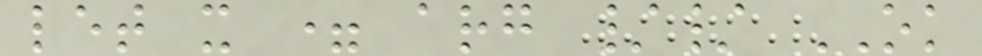let x = arg // OK
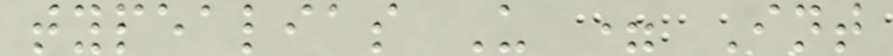typealias U = Int
